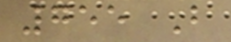755 B
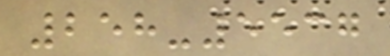258-5537
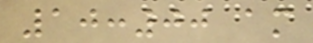10:00 am
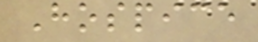Hospice
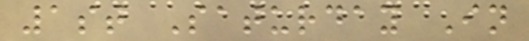1st Saturday In
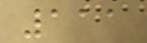111
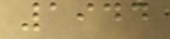1944
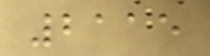2115
